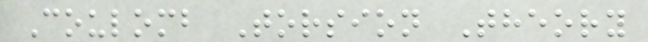Coulomb Torsion Theory
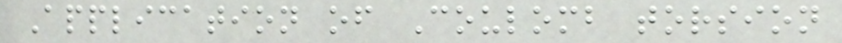Application of Coulomb torsion
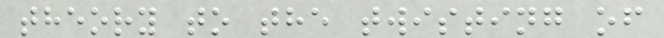theory to the twisting of
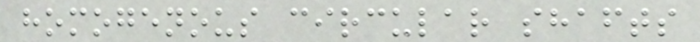homogenous circular shafts
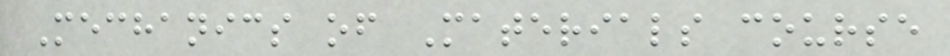Mechanics of Materials course
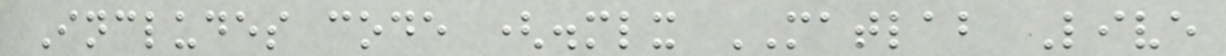Includes code (.mlx MATLAB Live
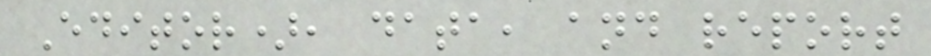Editor), data, and report
